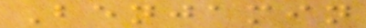Benjamin
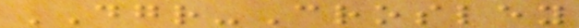DGR-Crosley
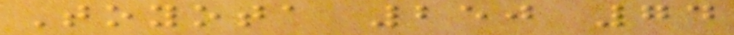Toyota 250 74
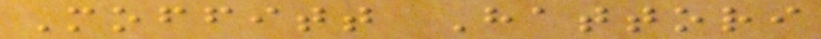Moffitt Hattori
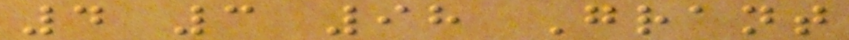4 3 98 Grant
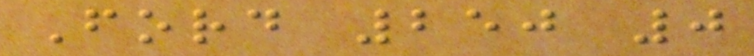Ford 250 0
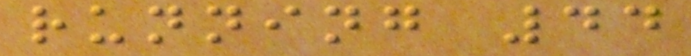running 44
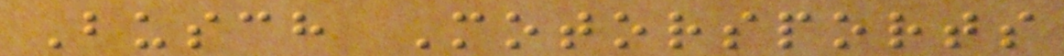Busch Motorsports
